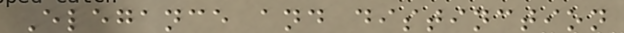Elegance and distinction
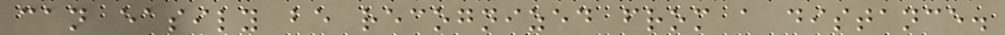can easily be recognized from a distance.
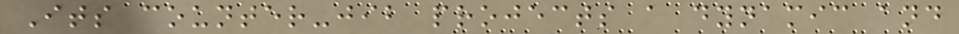Its counter-jib projects a dynamic and
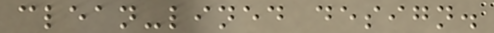clean-lined design.
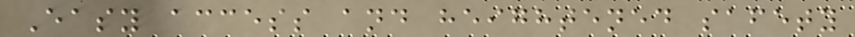Easy access and heightened safety
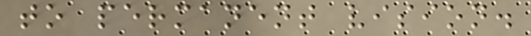to permanent vision.
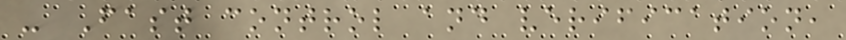- Fast control and verification,
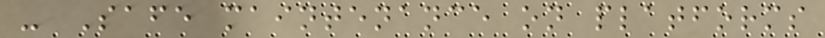- Safe maintenance on platforms
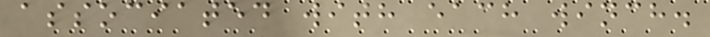associated with each winch.
